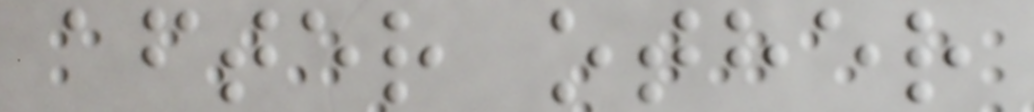after other
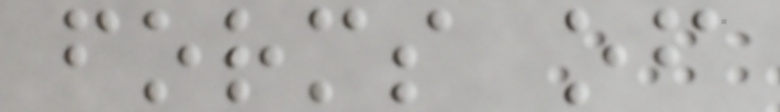forms of
